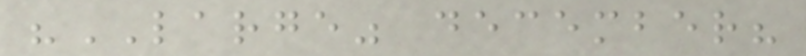"LARGE" december?
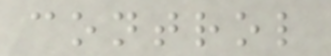control
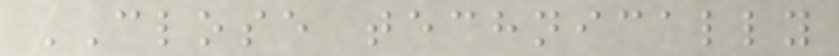CLOSE technically
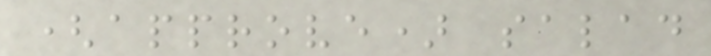(approve) salad
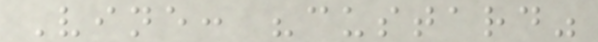Vine: "custard"
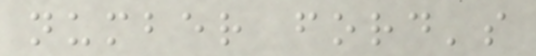number ford's
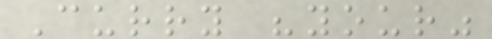Curry "your"
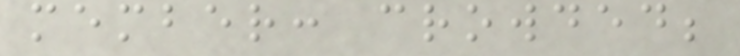member: crowded;
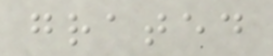grated
